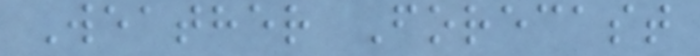Weather Forecast
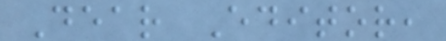Dear Editor,
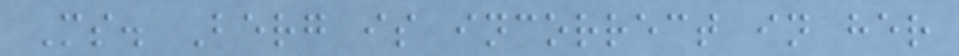Ms. Berg is incorrect in her
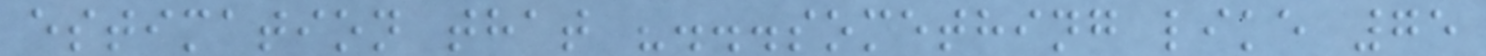estimation that "...something like 75
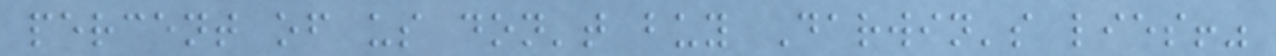percent of us don't buy Darwin's lies!"
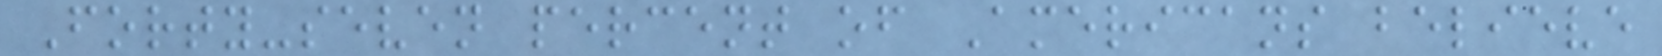Forty-seven percent of Americans believe
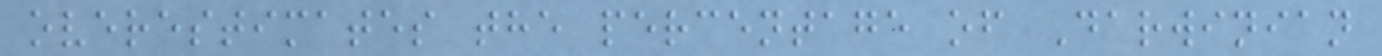overestimates the percentage of Darwinian
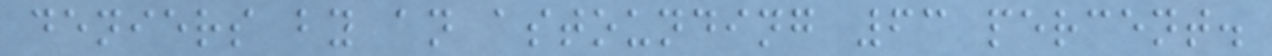deniers by an astounding 63 percent.
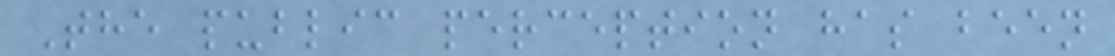The public perception has been
